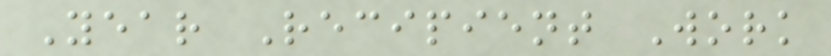Year Recipient Work
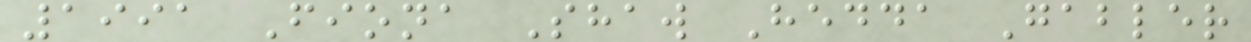1991 Fiona Shaw Hedda Gabler
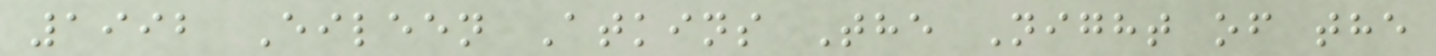1992 Eileen Atkins The Night of the
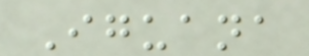Iguana
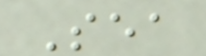Sea
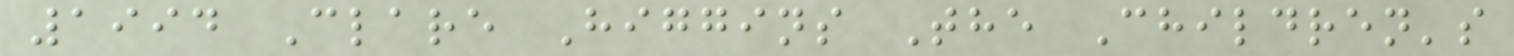1994 Clare Higgins The Children's
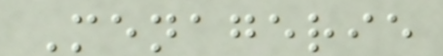Menagerie
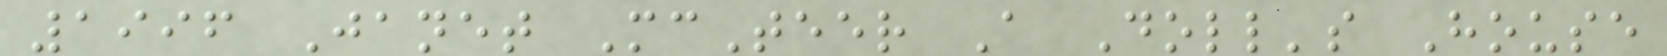1996 Janet McTeer A Doll's House
